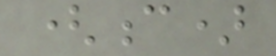(c)
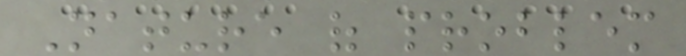Nature of problem
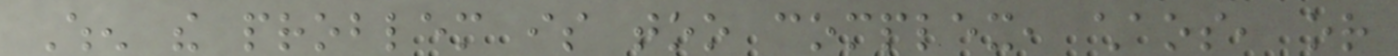When the problem is too complex, chaos, or
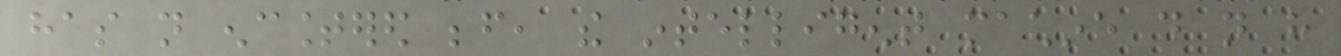has not encountered before, the intelligent machine do not have
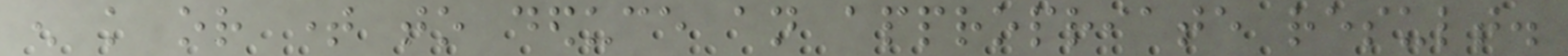enough knowledge or time to deduce an appropriate result.
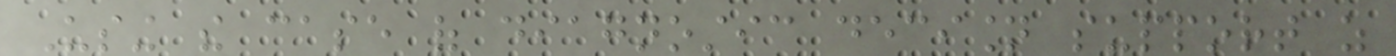Using the case of diagnostic decision support as
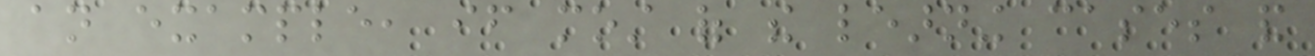an example, if most of the learning cases and
